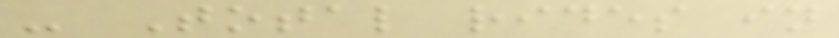- Total rides in
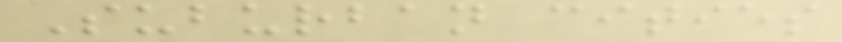Suburban cities
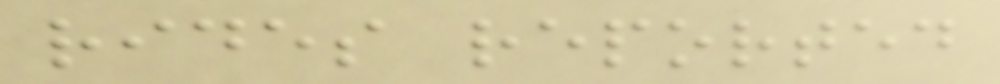rides reported
